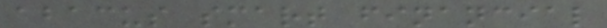abacus smart financial
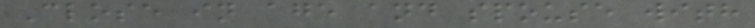Close in age and spouse with
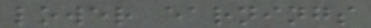lower earnings
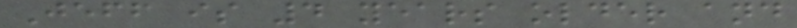Jeff is 4 years older and
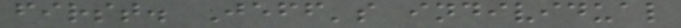first. Jeff's individual
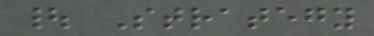| Strategy
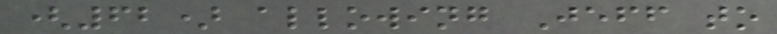(62) allowing Jeff to
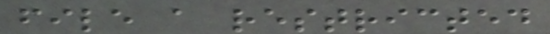file a restricted
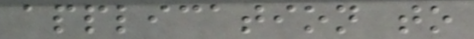application to
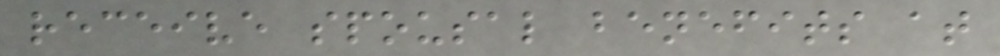receive spousal benefits at
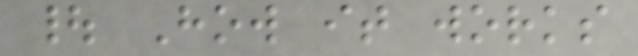| How it works
